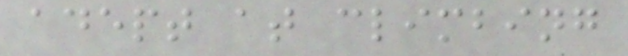adept at climbing
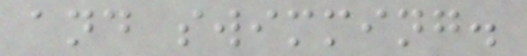and swimming.
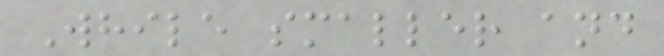While smaller and
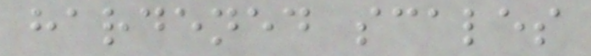hardened scales
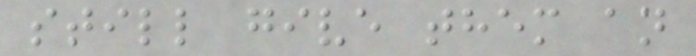still give them an
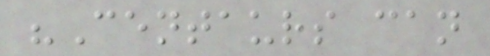"Centaurs can
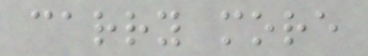carry more
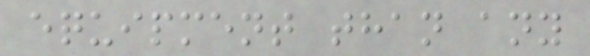equipment than any
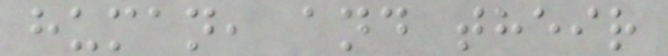human, and their
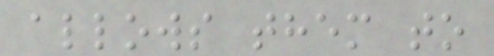allows them to
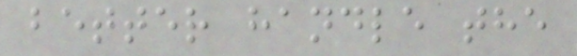better handle the
